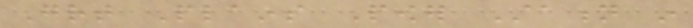Great Plains Power Station in
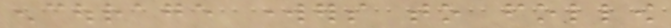encourage workers to follow
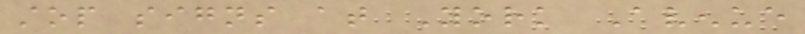stop signs at York Avenue
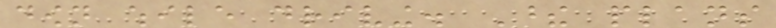down while driving. These plans
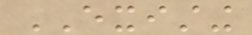EXISTING
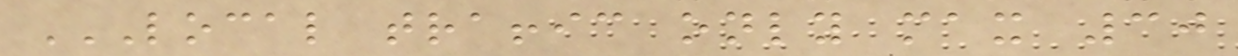LOCAL TRAFFIC ONLY MAX 30
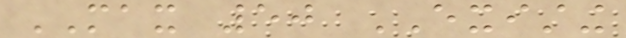MAX 50 EXISTING
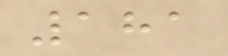181
